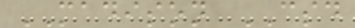MADISON CSD
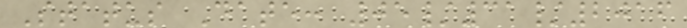Status Date: 05/31/2016
